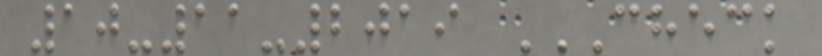10-11-2019 CHECK
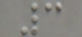3
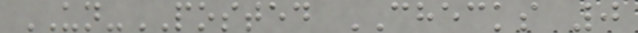UN-POSTED CHECKS 0
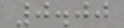0.00
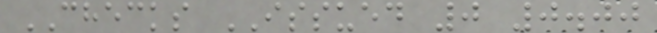CHECKS ISSUED 0 0.00
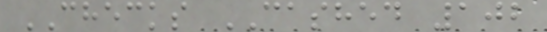CHECKS CASHED 102
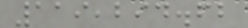119,294.62
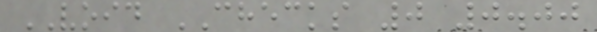VOID CHECKS 0 0.00
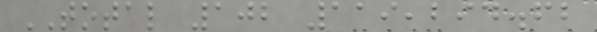TOTAL 102 119,294.62
